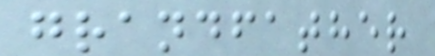grandfather
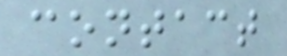contact
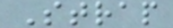Strap
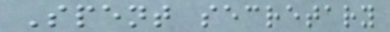Spent secretary
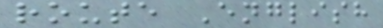route English
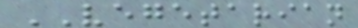VEGETARIAN
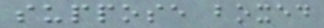suppose boxed
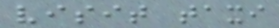visit taxi
